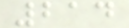214
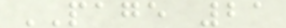PAGE 21
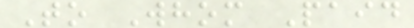To Whom Paid
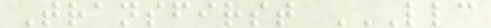Transfirst LLC
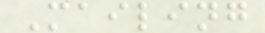Mailing
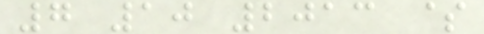7 10 2013 $
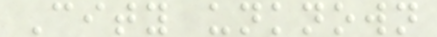City unknown
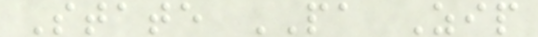State PA Zip
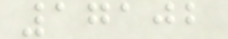17102
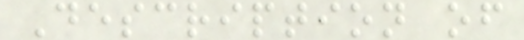Description of
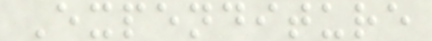Expenditure
